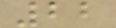22
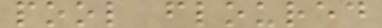pool floured
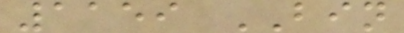1159 BIN
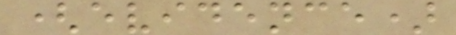(evidence)
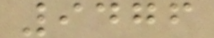9476
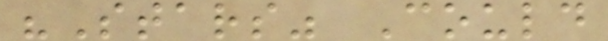"Stars" Could
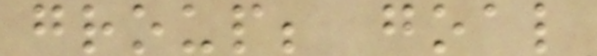group; goal
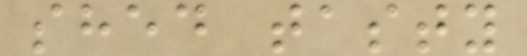shed tasty
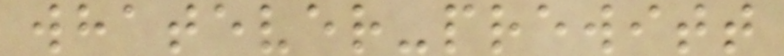whatever-prewitt
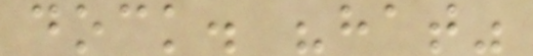dock. "hat"
